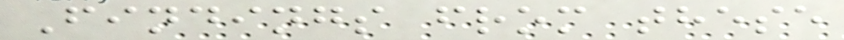Findings from these
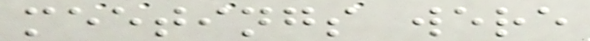meetings were
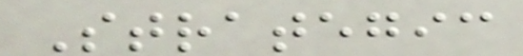Strategic
